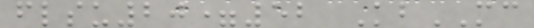flsu20=52 KbMC
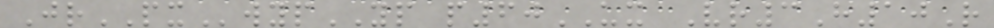JrPXwypYP p60UX Vr3H10R
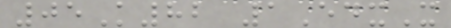05K82 1EdxX
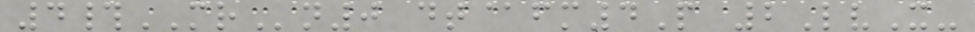4#MRn0 dt@fm4P 2LvX-
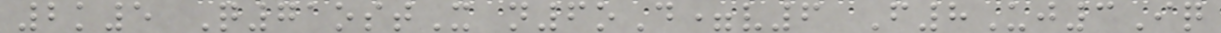2k5 Q71ostX n6oD=v6 F8Uj3Iq
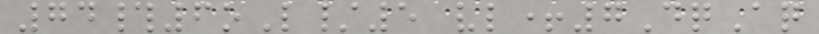74#6oL/5 vl+7DqAq
